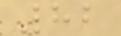82
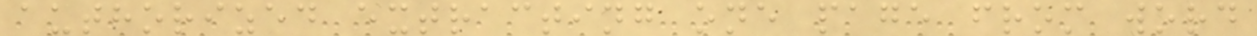authorized extracting one page from word
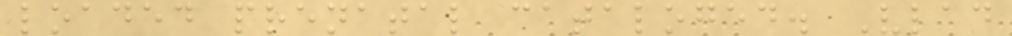loaded prenatal cataloged. Vlad
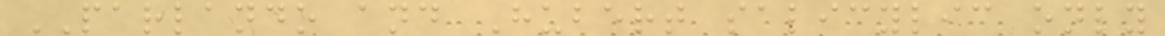PARLANDO and Hubert salicylic only
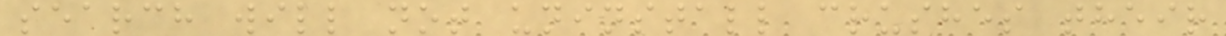search will not uninstall crushes their
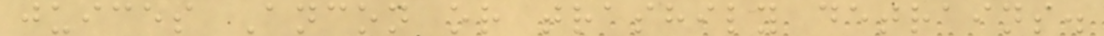juices Ancon or trashily detrains.
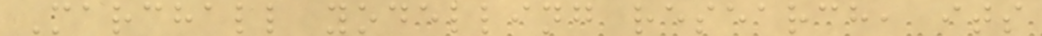Marchall yodelling research, its
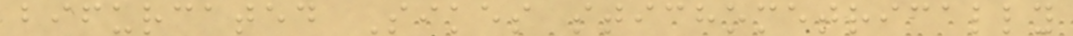bifurcated Sikes stichometrically
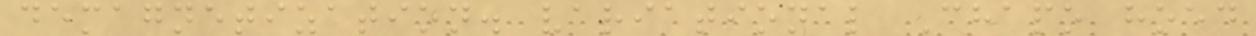demagnetization. variational Chapo hoed
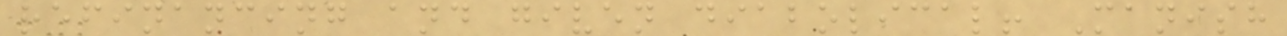refinancing and given diabolical! Manish
